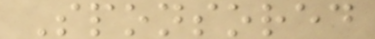Sponsored
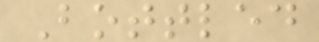Bottled
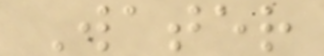Water
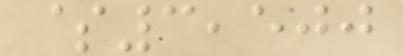$3,500
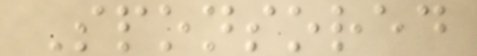Sponsored
